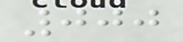000
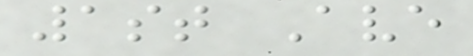1st Ave
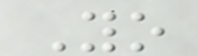Yo
